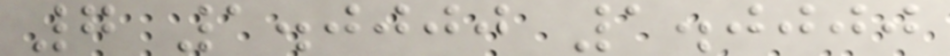7 1.0000 1.0000
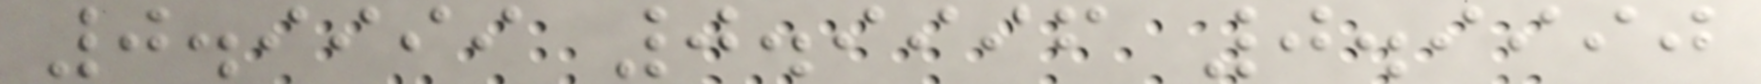0.9999 0.9996 0.9990
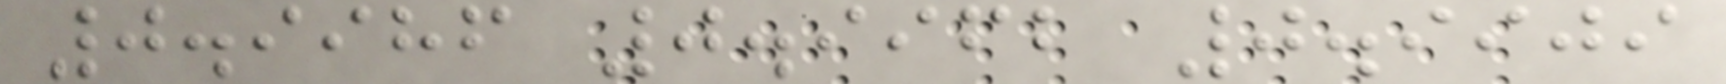0.9986 0.9962 0.9909
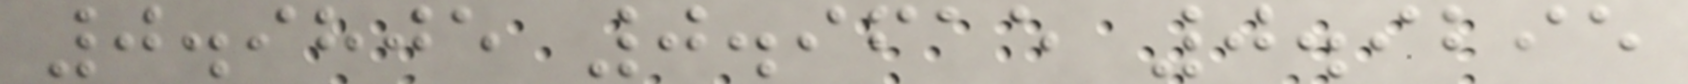0.9805 0.9615 0.9295
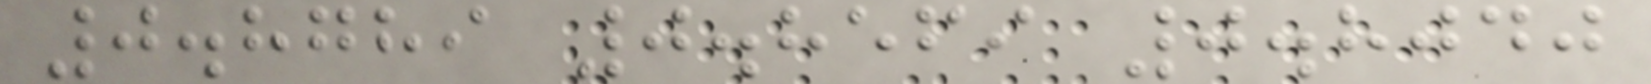0.8789 0.8569 0.8040
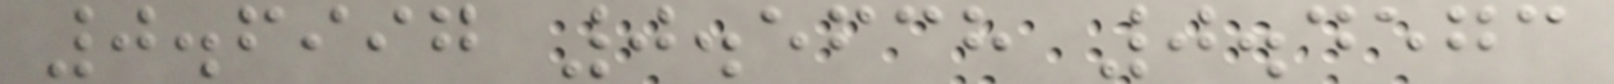0.6997 0.5638 0.4573
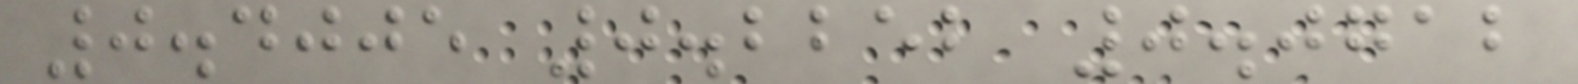0.4005 0.2252 0.0712
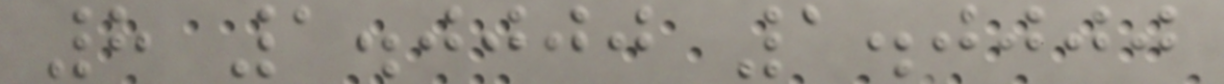8 1.0000 1.0000
